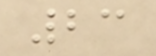23
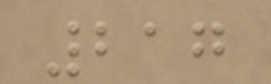217
